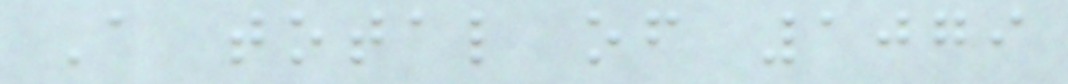A total of 1079
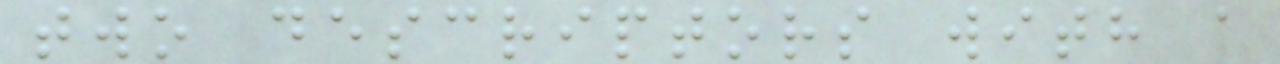two descriptors with a
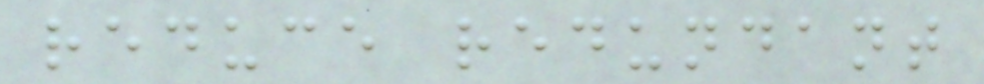reduce redundant
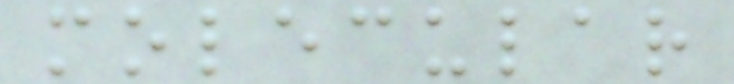molecular
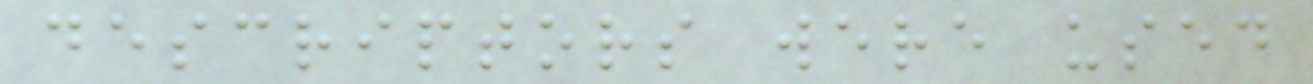descriptors were used
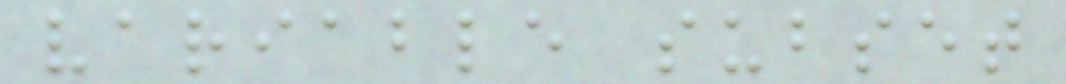variable subset
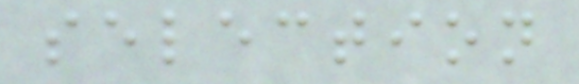selection
